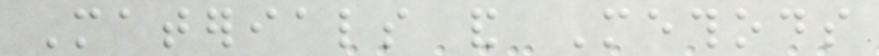Materials and Methods
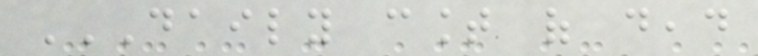DAILY COUNT OF DEAD
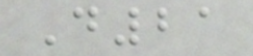D21
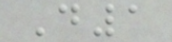D1
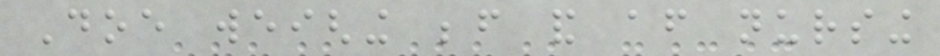Doe weighing before and after nursing
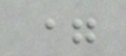=
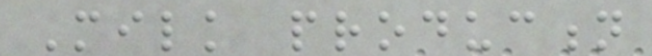Milk production
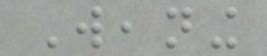Weaning
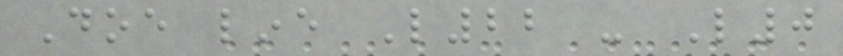Doe line L22 - L0
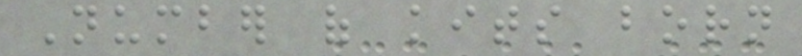Number of kits born
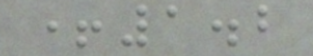+1.2
